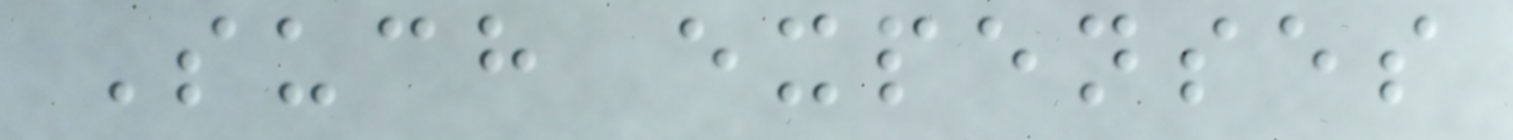Such expenses
